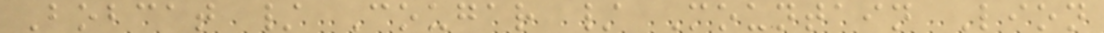Bobcat / Cougar / Mountain Lion
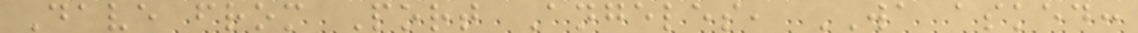Dave from Port Angeles, WA asked:
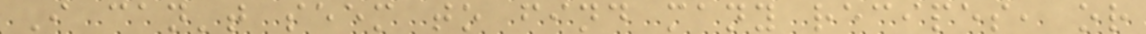I can't seem to find many recipes, or
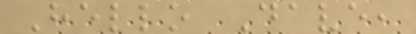Hello Dave,
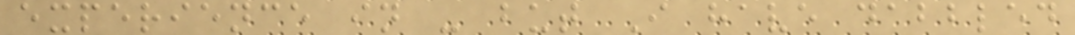experience in - but I have dabbled
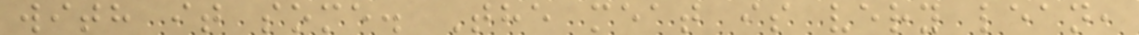with it some. The meat is very lean,
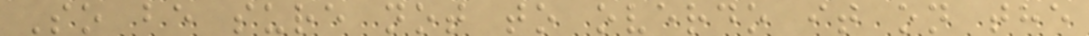So be sure not to overdo it on the
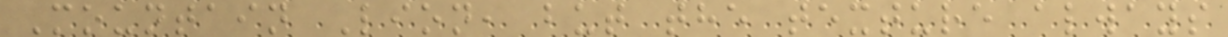Mountain Lion, but the texture always
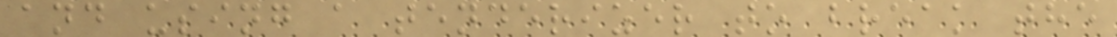and using a tenderizer to break the
